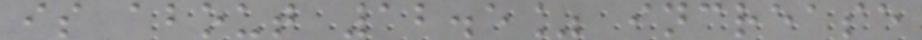is about 12.5% increase
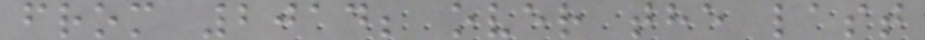from 2014; over the last
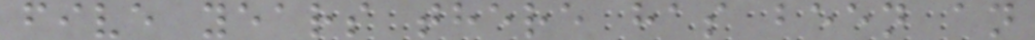five years there has been an
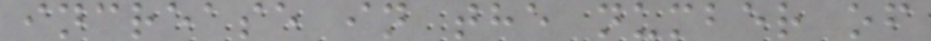increase in the number of
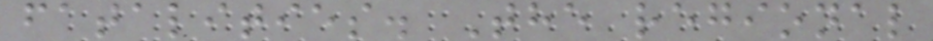fatalities. The regional
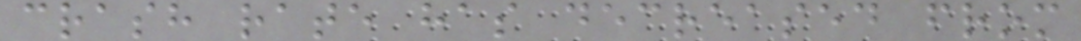crash rate has decreased from
